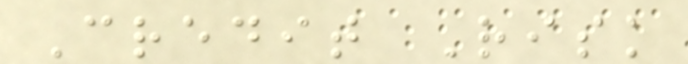Credit Risk
